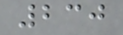230
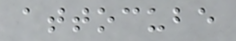attocube
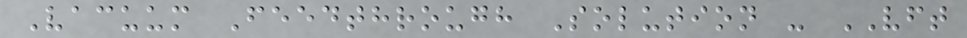Vacuum Feedthrough Solution - VFT
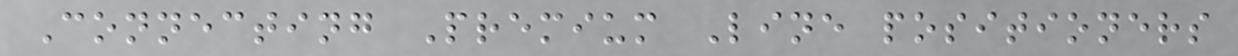Connecting Premium Line positioners
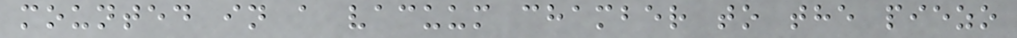mounted in a vacuum chamber to the piezo
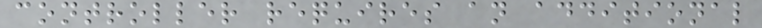controller requires an additional
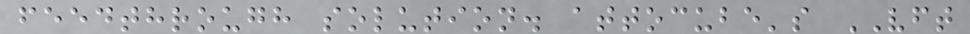feedthrough solution. attocube's VFT
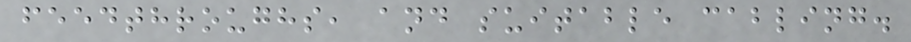feedthroughs, and suitable cabling.
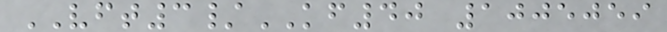VFT3/KF40 1005059
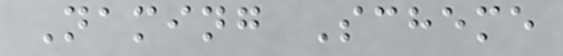Naming Scheme
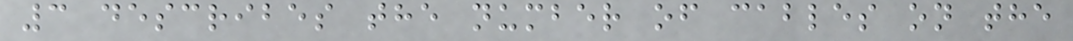3 describes the number of cables on the
